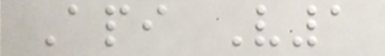Api V1
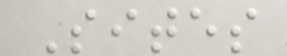Sites
